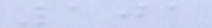101
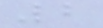2
